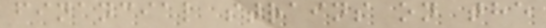financial strains on the
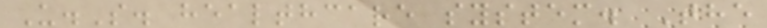U.S. healthcare system. The
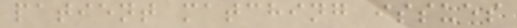patient matching issues
